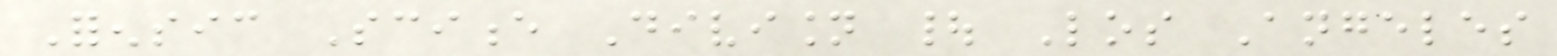Forensic Science Division | Los Angeles
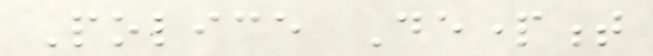Police Department
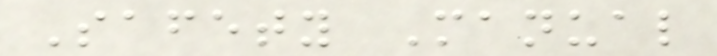Safety Manual
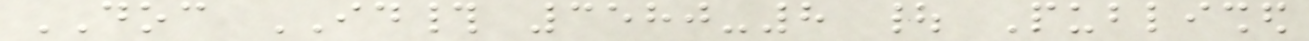DOC ID# 3580-8 | Published
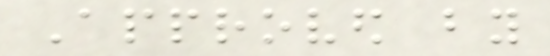Approved by
